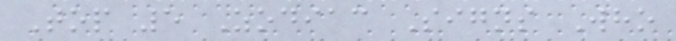Top 5 Zodiac Signs Who
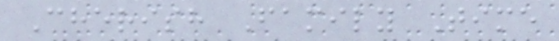Cherish Family Time
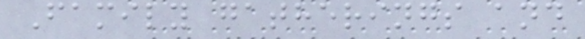Family gatherings and
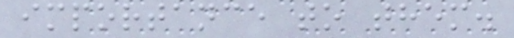importance to them.
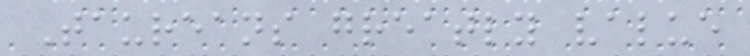Taureans greatly value
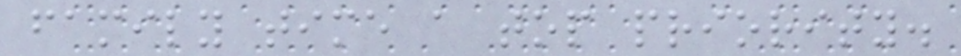family time a top priority.
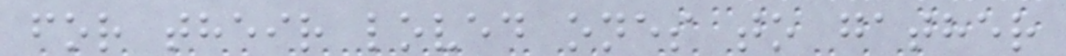for their loved ones to gather
